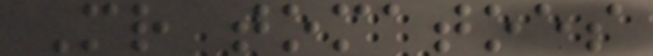Mr tomatoes
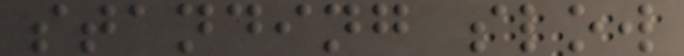standing slow
